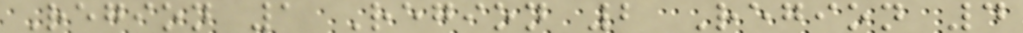Region 1 Region 2 Region 4
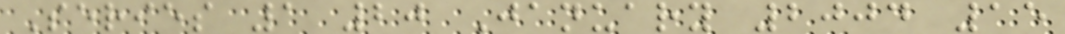Series 1 20 January 2004 15
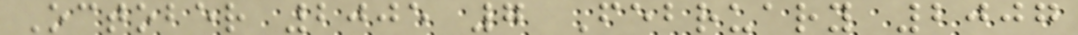October 2005 7 February 2007
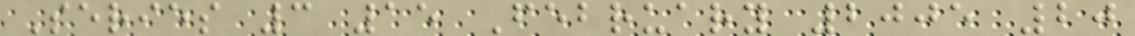Series 3 15 February 2005 20
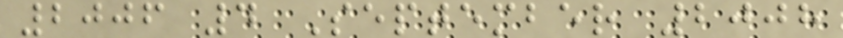2006 4 September 2008
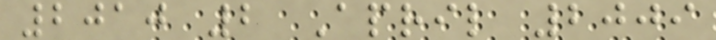2010 2 April 2009
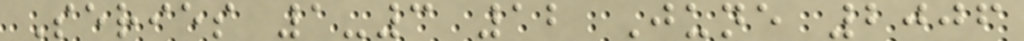Series 1-3 12 June 2006
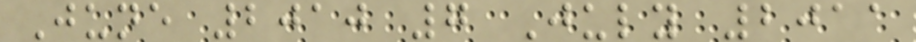June 2010 7 July 2011
